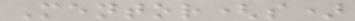Mentor(s)
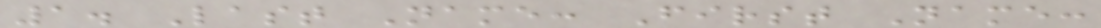1. Last Name: First Name:
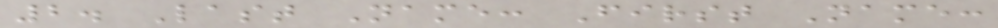2. Last Name: First Name:
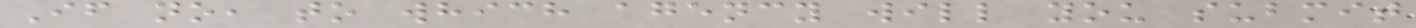If no, to which agency will you submit
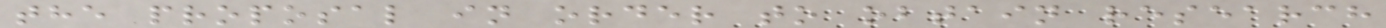the proposal in order to obtain research
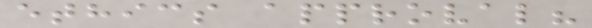ethics approval?
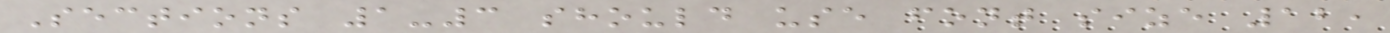Sections 1-3 should use font size 12,
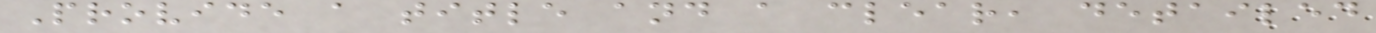Provide a title and a clear, detailed
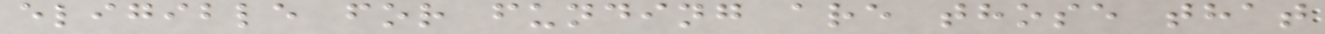eligible for funding are those that
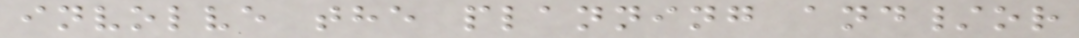involve the planning and/or
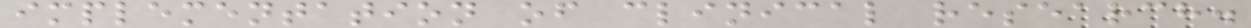implementation of clinical research.
